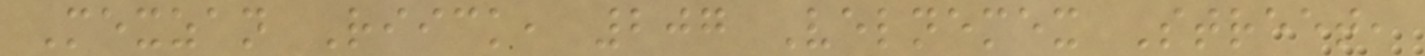Mexzan Riick, 207 Velnemex Street,
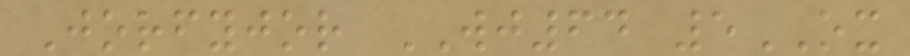Jorfyjor WJ64 5OX
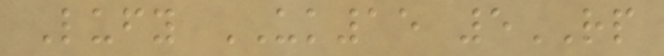Lufy UK15 5RP
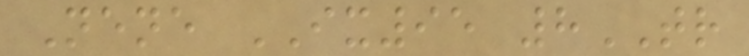Nene IX95 8TR
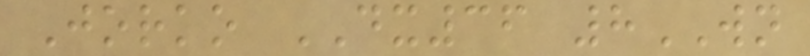Jorko DX36 8WN
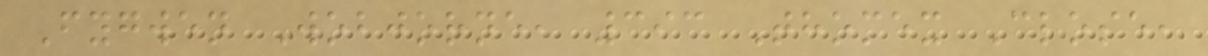Fygwen Wobjorne, 393 Thomex Close,
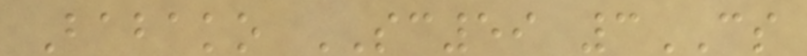Babako SC59 3CS
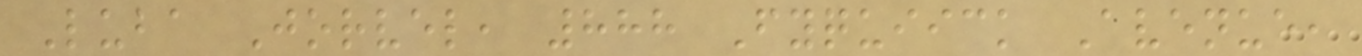Luba Jorvel, 888 Fyquiick Avenue,
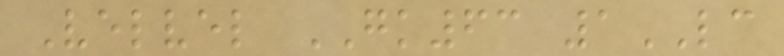Velvel GK63 1LC
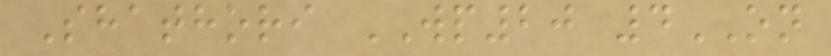Shathori WP20 4ON
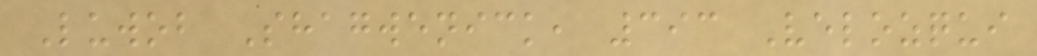Luwob Shagwenick, 393 Velozqui
